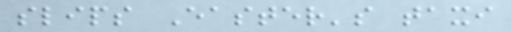slips Easter's taxi
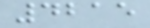4215
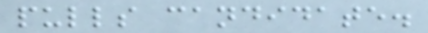pulls candidate.
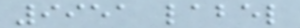9951 label
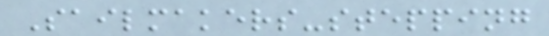Sailmakers-stepping
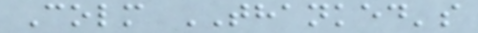Colm THANKED's
